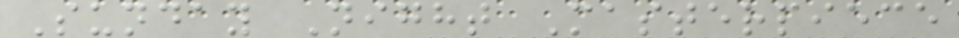Sunday Night Masterpiece
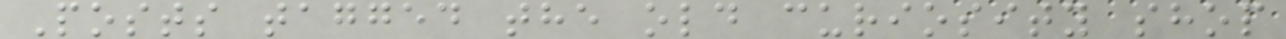Posts tagged the old curiosity shop
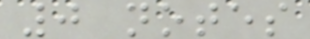0 notes
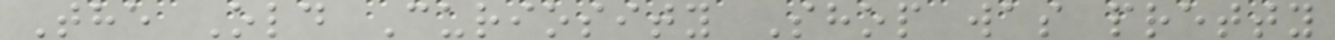The Old Curiosity Shop was pretty
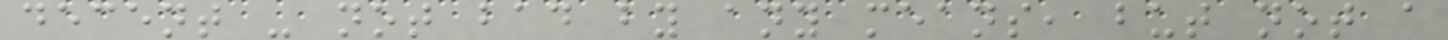decent - not bad by any means, but not a
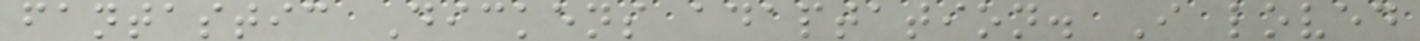fantastic Dickens adaptation. I loved
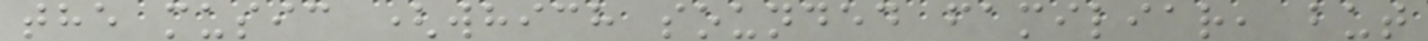the music (which sounded familiar, but
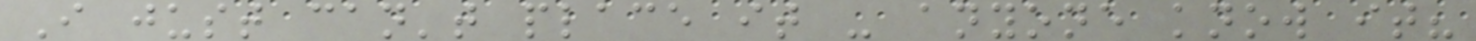I just can't place it - anyone know it?
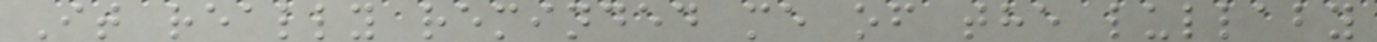It really reminded me of the lullaby
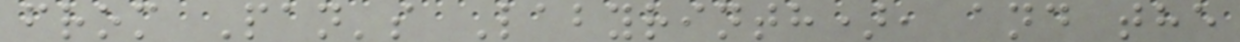from Pan's Labyrinth), and the
